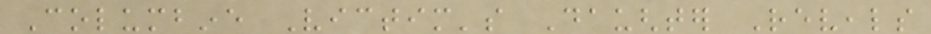Columbine Victim's Daughter Reveals
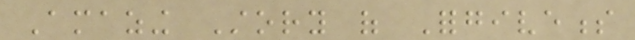Amazing Story of Forgiveness
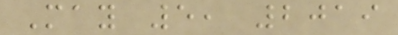May 5, 2019
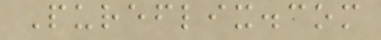Pureflix.com
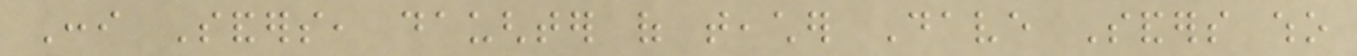Coni Sanders, daughter of teacher Dave Sanders who
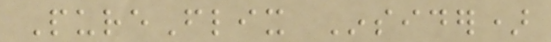PureFlix Insider)
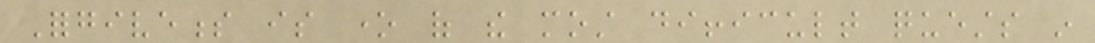Forgiveness is one of the most difficult quests in
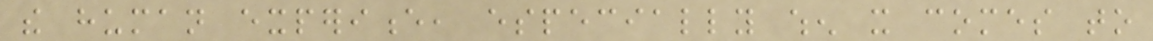the human experience, especially when it comes to
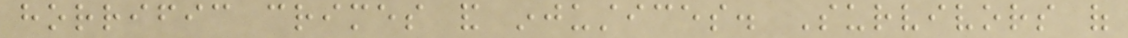horrific crimes and injustices. Survivors of
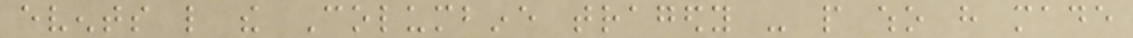events like the Columbine tragedy - people who have made
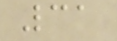31
